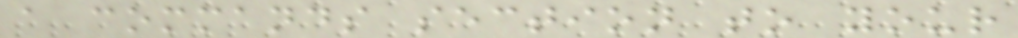a commands section to your
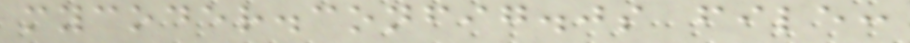mycoder.config.js file:
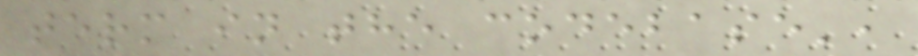term in the codebase',
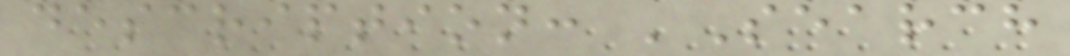description: 'Search
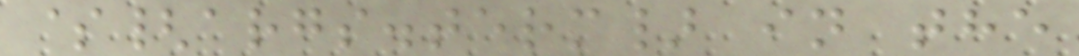${args.term} in the
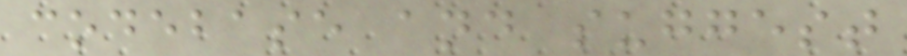codebase and suggest
